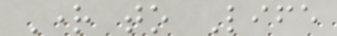Right to Life
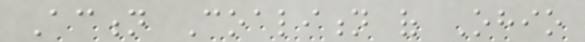Action Coalition of Ohio
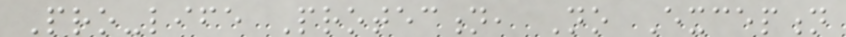Pro-life Protection, No Exception
